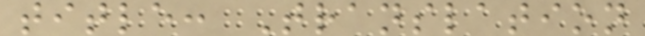title: Translation
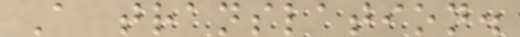A translation.
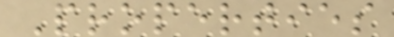Properties
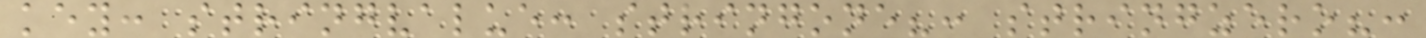key: stringvalue: stringone?: stringzero?:
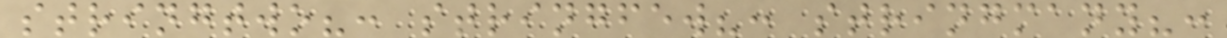stringtwo?: stringfew?: stringmany?:
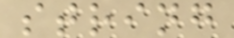string
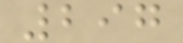297
